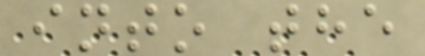into the
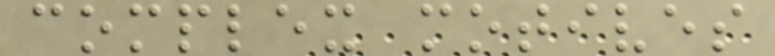complex motives
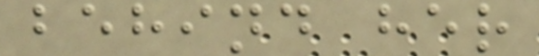behind her
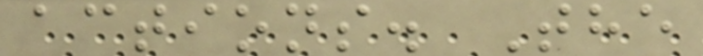actions. The
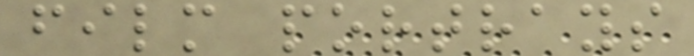film portrays
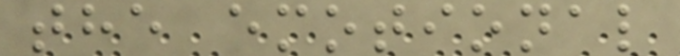the emotional
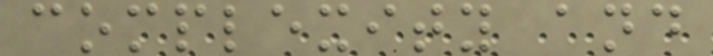complexity and
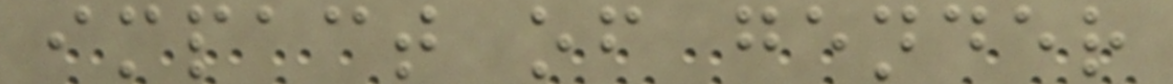impact of gender
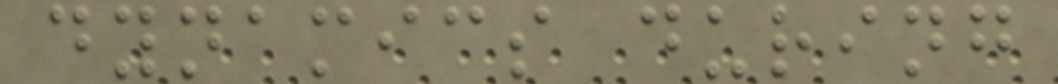dynamics during
